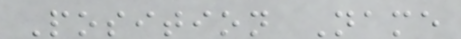Position Name
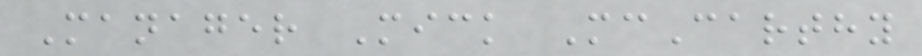Manager Mick McCarthy
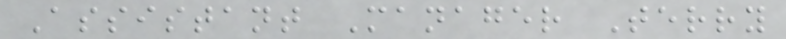Assistant Manager Terry
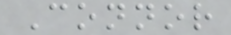Connor
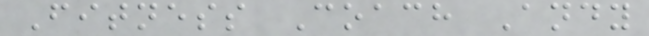Fitness Coach Andy
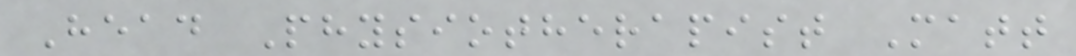Head Physiotherapist Matt
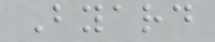Byard
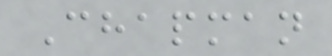Chapman
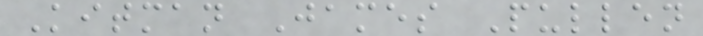Kitman James Pullen
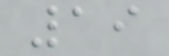19
